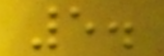5.
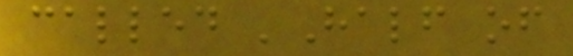called 'Half of
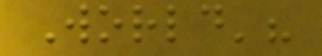World'?
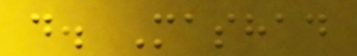d. Mashad
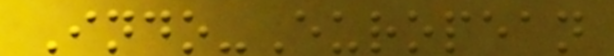Indo-European
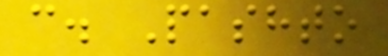c. Pashto
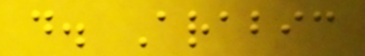d. Arabic
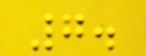7.
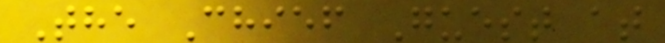The Chief Guest at
